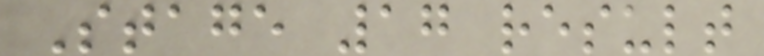Stage 17 result
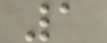1
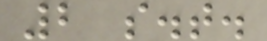2 s.t.
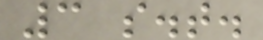3 s.t.
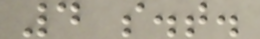4 s.t.
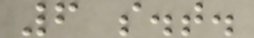6 s.t.
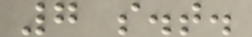7 s.t.
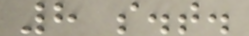8 s.t.
